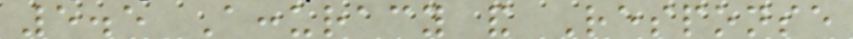5.5 Accuracy and Response
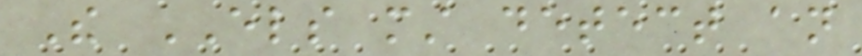The ELS must detect an
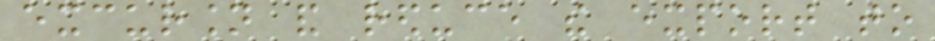excursion and reduce the export to
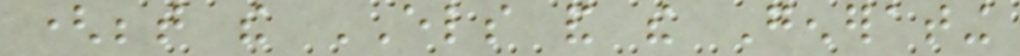(between the ELS and the Generating
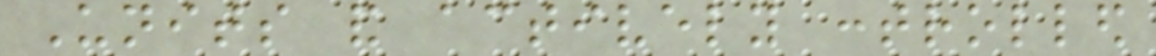Units and actively controlled
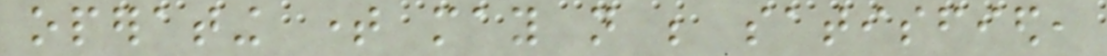operating time may not be satisfied,
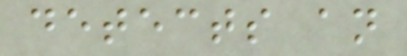detects an
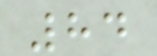84
